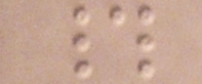#
